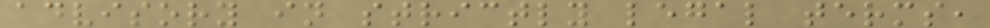advisory in strictly legal terms,
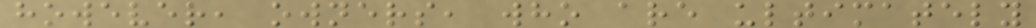however, owners, who are ultimately
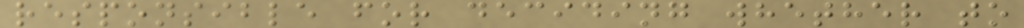responsible for deciding whether to
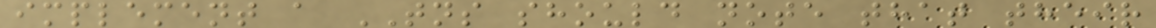implement a TNS should note that their
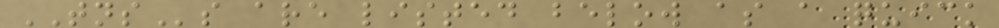TNSs are listed below as a quick
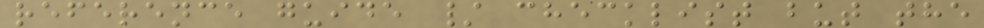reference guide / checklist but the
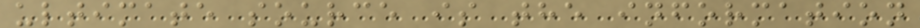ultimate source is the information
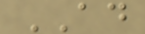AD
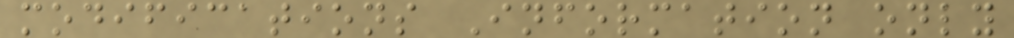modifications Information only
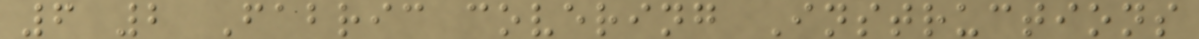6 2 Fabric covering Instructions
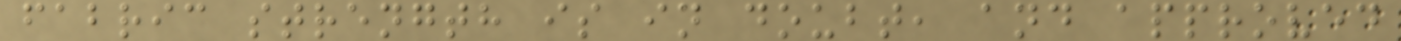fabric strength is in doubt, and approved
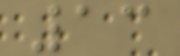13
